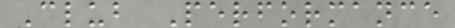Club Performance
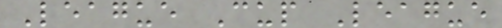League Cup League
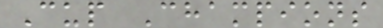Cup Champions
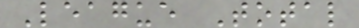League Total
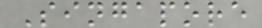Singapore
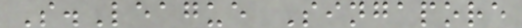S.League Singapore
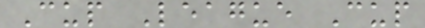Cup League Cup
